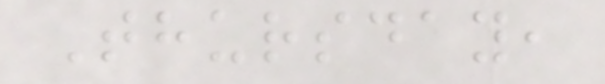Thursday,
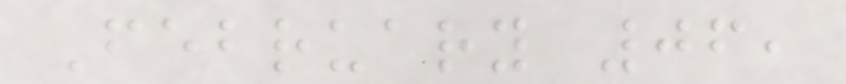February 06,
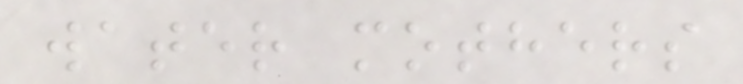water mothers
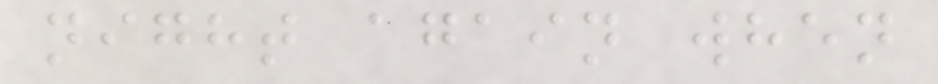night again when
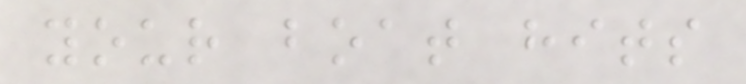your boat hits
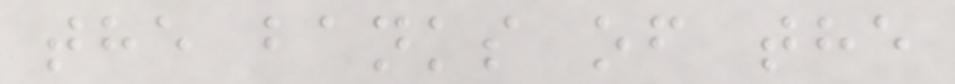the banks of the
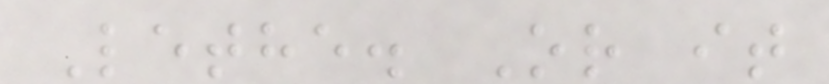Lethe. Or it
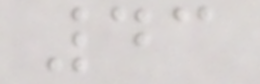43
